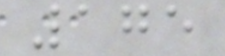175
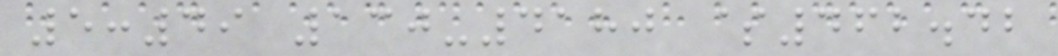5:49 130-4180 $462.42
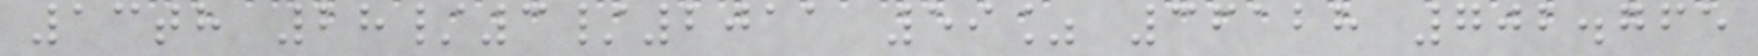13th 28/3/2011 59% 36128 702.765
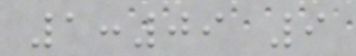1:09 9
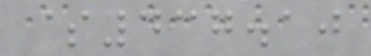$437.10
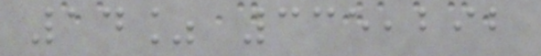14% 335,292
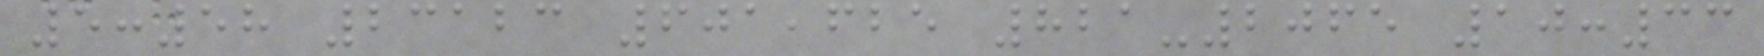5:58 23123 601,625 821-2065 10:33
